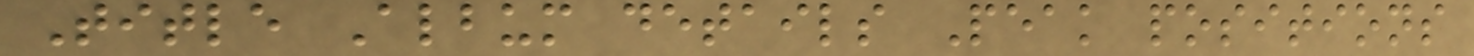Title Album details Peak positions
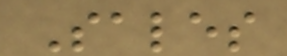Sales
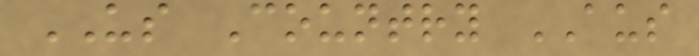US Country AUS
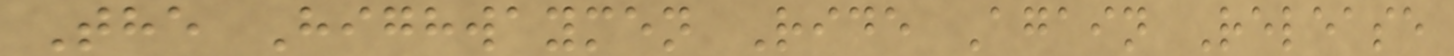The Highwaymen Ride Again Release
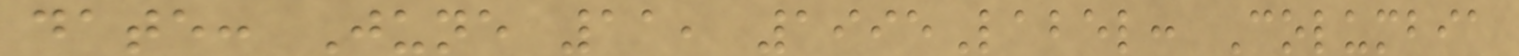date: June 11, 1995Label: Columbia
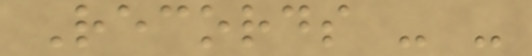Records - -
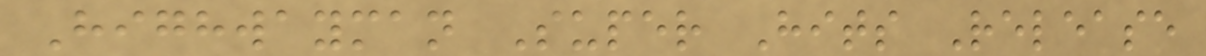Highwayman Super Hits Release
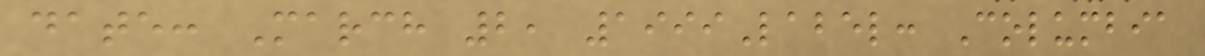date: March 2, 1999Label: Columbia
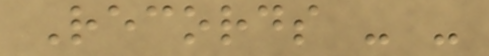Records - -
